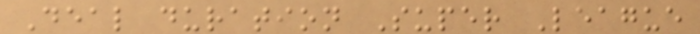Deal duration Super League
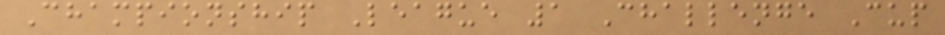Championship League 1 Challenge Cup
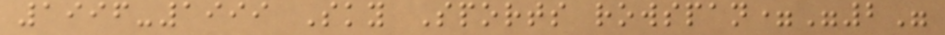1996-1999 Sky Sports rowspan="2"
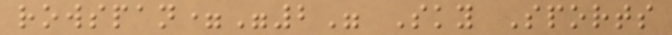rowspan="2" Sky Sports
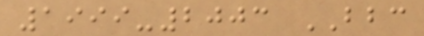1999-2003 BBC
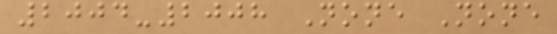2004-2008 None None
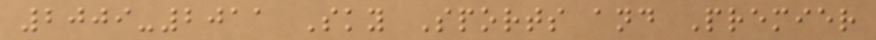2009-2011 Sky Sports and Premier
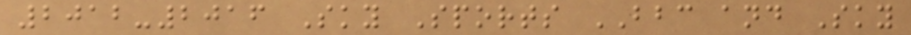2012-2016 Sky Sports BBC and Sky
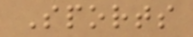Sports
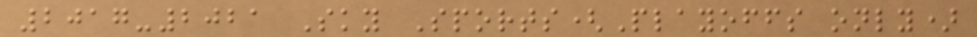2017-2021 Sky Sports(Playoffs only)
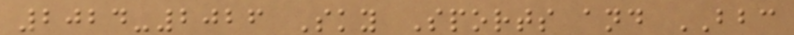2024-2026 Sky Sports and BBC
